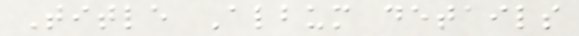Title Album details
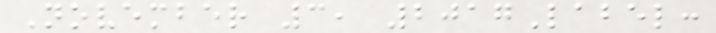November 3, 2017Label:
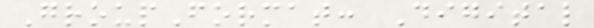GroupFormat: Digital
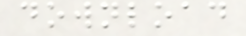download
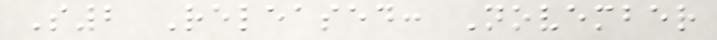S2 Released: November
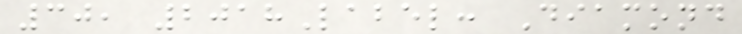30, 2018Label: Diamond
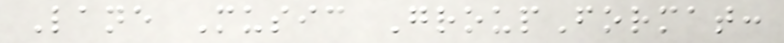Lane Music GroupFormat:
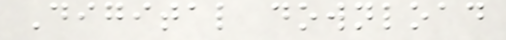Digital download
